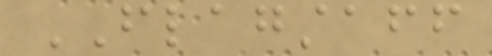FLAGSTAFF
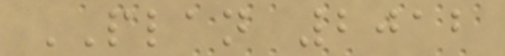PLAN 2012
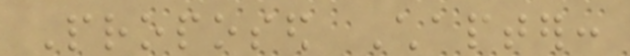Proposed Chapter:
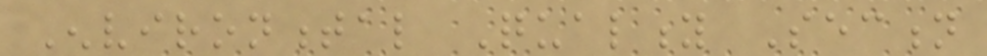Environmental Quality Section
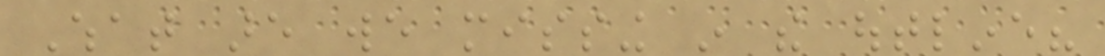What are we missing in the outline?
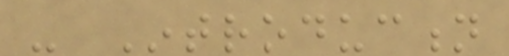- Introduction
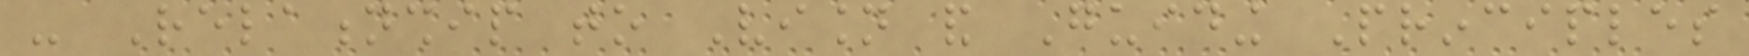- Relationship to Vision and Guiding Principles
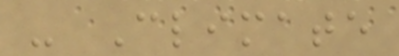- Climate
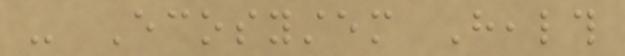- Ecosystem Health
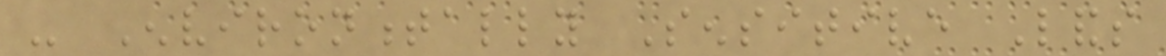- Environmentally Sensitive Lands
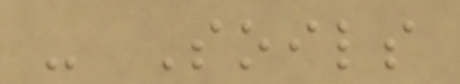- Soils
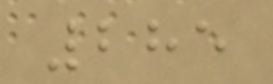285
